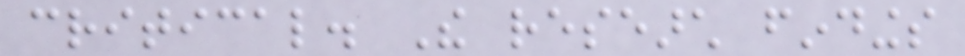critical. The research findings
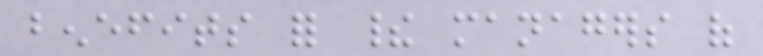benefits for their managers of
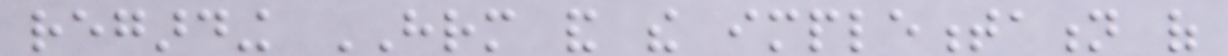regarding HRM and the implementation of
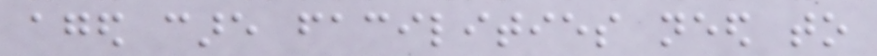aged care facilities need to
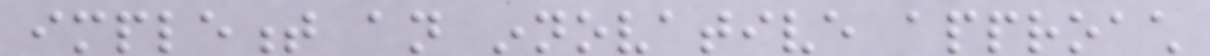implement an innovative approach
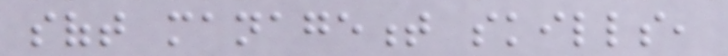soft management skills,
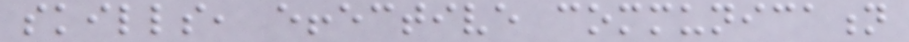skills, effective communication
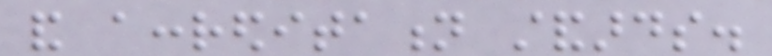and accreditation standards.
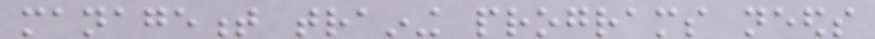management training programs needs
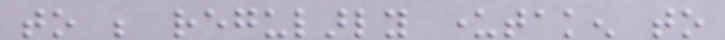to be regularly undertaken to
